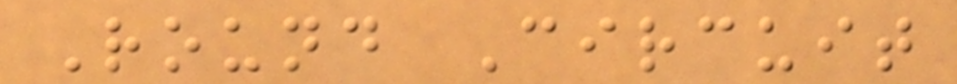Round Circuit
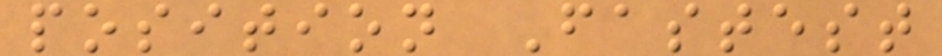position Fastest
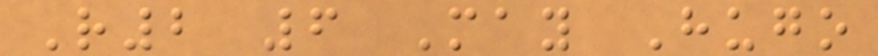R2 6 May Hugo
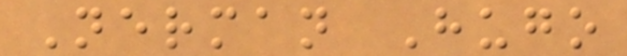Nerman Hugo
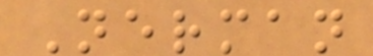Nerman
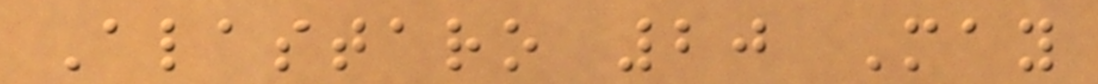Alastaro 20 May
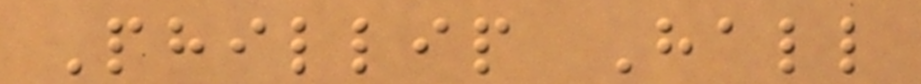Phillip Hall
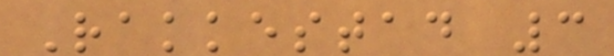Rakkestad 3
